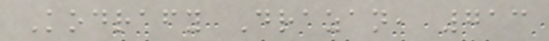Kodrafy Drazan, 713
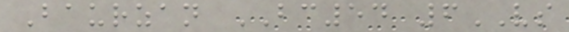Baurzan BC54 6VS
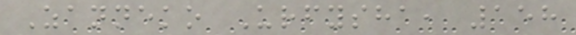Zanneko Urfysha, 158
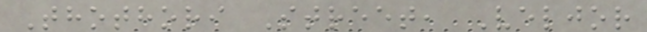Thothori Street, Veljor
